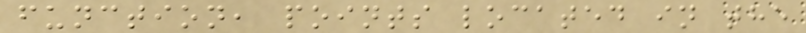function, points located in the
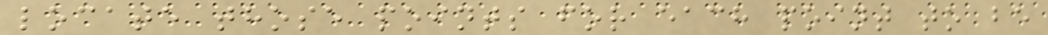locate those points for each point to be
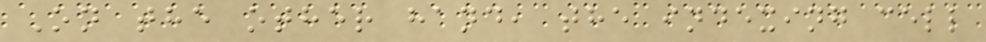On the other hand, the indexing cell
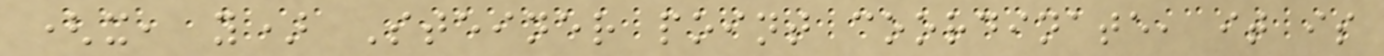(x, y) Steiner point coordinate, it is
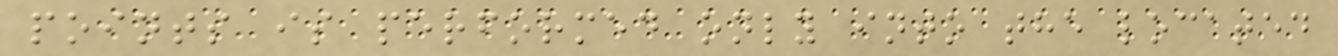points is performed only into the located
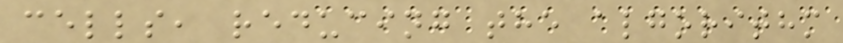cells, reducing the algorithm
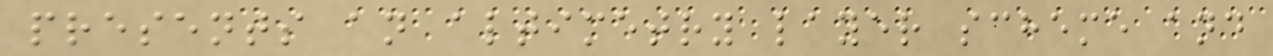presents an altimetry layer scheme and
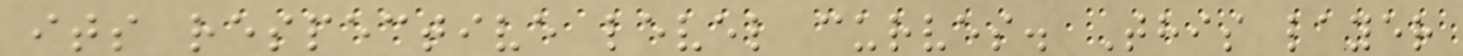its respective level curves. This layer
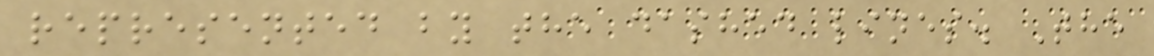represented by the dashed lines. The
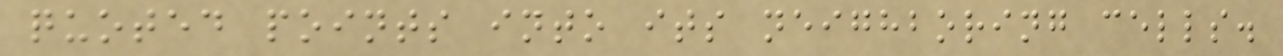quoted points into its neighboring cells.
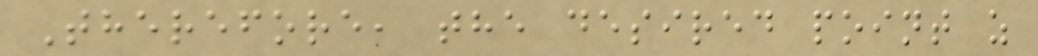Therefore, the desired point z
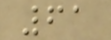61
